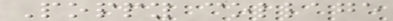Poppy collage
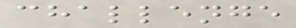challenge
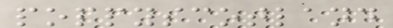poppyscotland
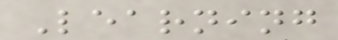Learning
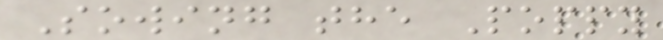Sowing the Poppy
